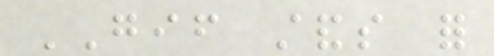GIF stands for
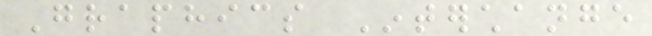Graphics Interchange
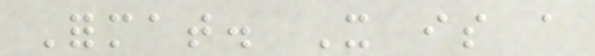Format. It is a
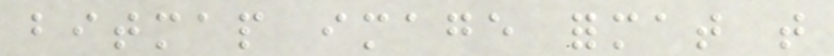bitmap image format that
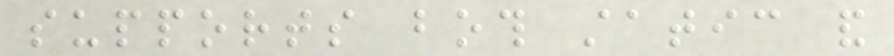supports both static and
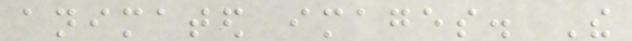animated images. The
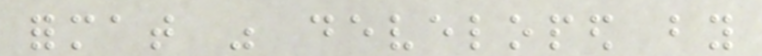format was developed by
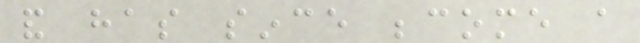and has since become a
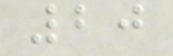20
